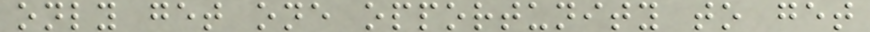only get one opportunity to get
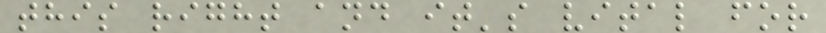this right and it's vital for
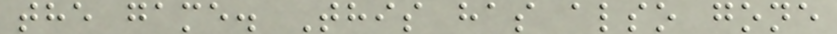the game. This has also gone
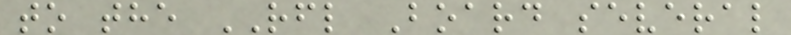to the RFL Board several
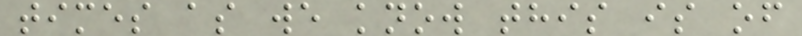times as we know this is of
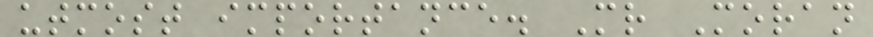utmost importance. Mr Moran
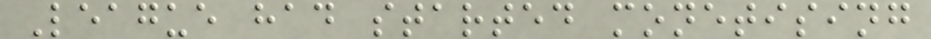League had started monetising
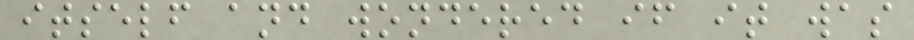itself and wondered if it was
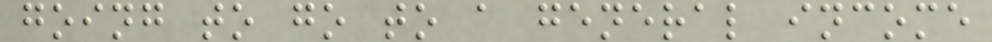going to go to a general income
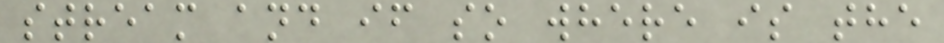stream and if so where is the
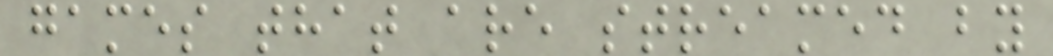games that are streamed by
